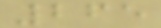265
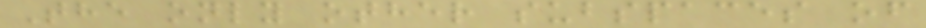The only other subspaces of
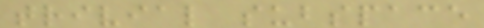trivial subspace
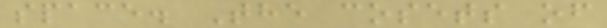space. The cosets of
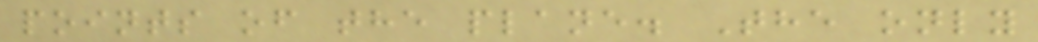points of the plane. The only
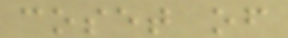coset of
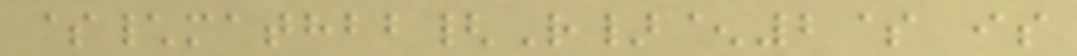$\mathbb{R}^2$ is
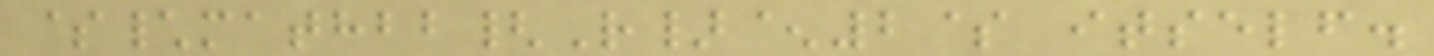$\mathbb{R}^2$ itself.
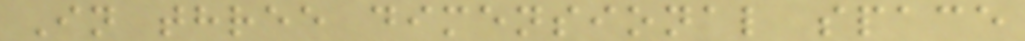In three dimensional space
